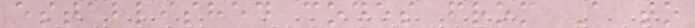established codes from A to
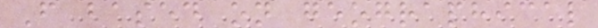F based on geographical
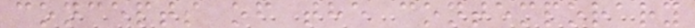concepts of the contemporary
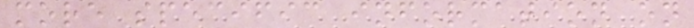more specific information on
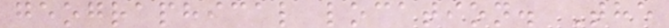geographical location. The
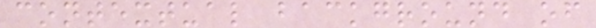contextual background of
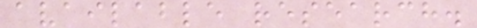available research.
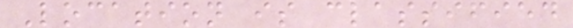Location is classified
